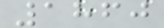1860
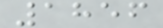1856
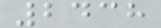2438
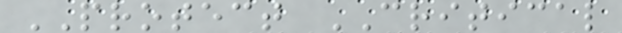PROTECT CRITICAL
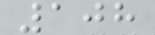108
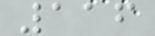116
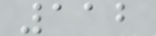112
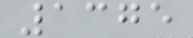1375
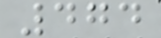474
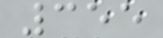355
